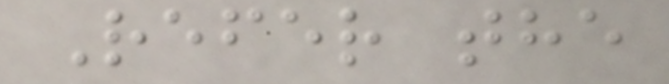Refer the
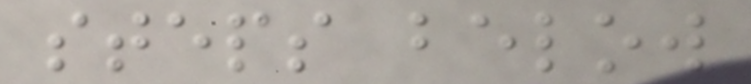steps below
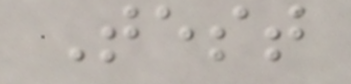Test
